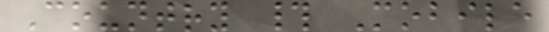Country # Mobile
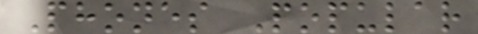Phones Popular
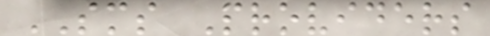SMS Providers
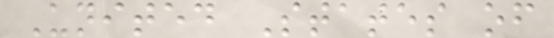United States of
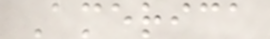America
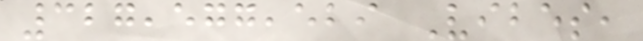327,577,529 Vibes,
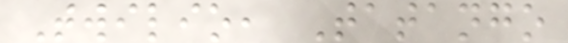Twilio, Tatango
